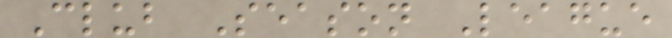Club Season League
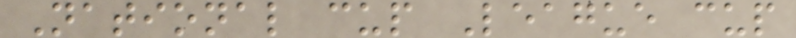National cup League cup
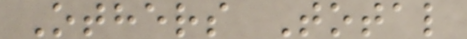Others Total
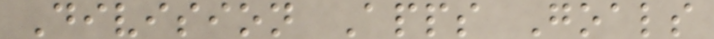Division Apps Goals
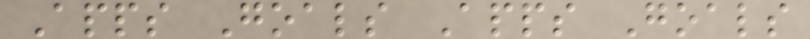Apps Goals Apps Goals
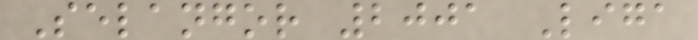Selangor 2001 Liga
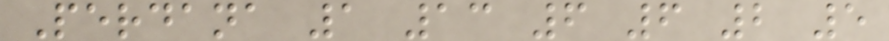Perdana 1 13 6 6 2 5
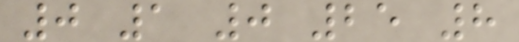0 1 0 25 8
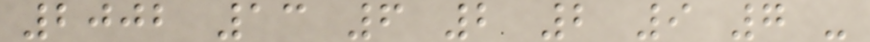2002 13 6 2 2 9 7 -
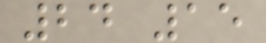24 15
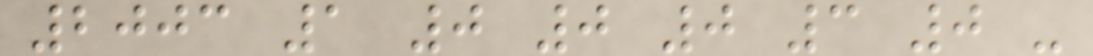2003 1 0 0 0 3 0 -
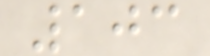103
